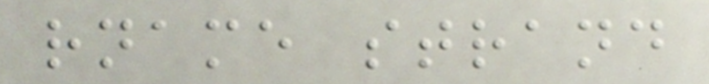rname strand
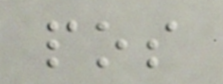pos
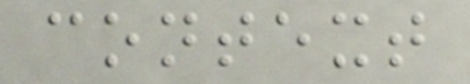context
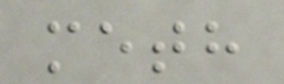meth
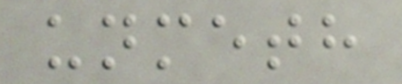unmeth
